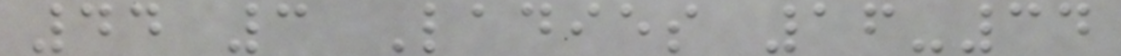44 3 Ladies 16-34
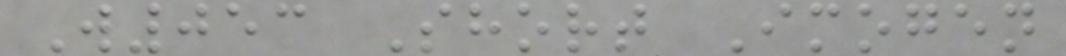W053 Short Imogen
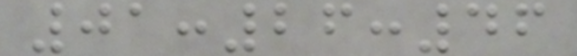01:26:46
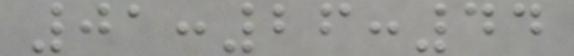01:26:44
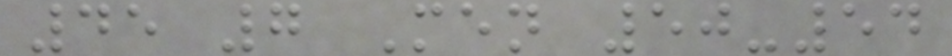45 7 Men 50-54
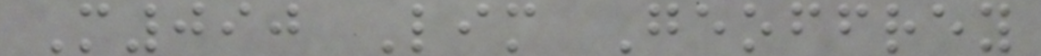M090 Lim Geoffrey
